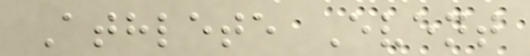Athlete Event
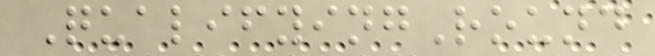QualifyingRound
